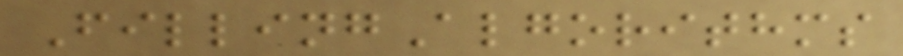FillingAlgorithms
